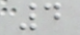4
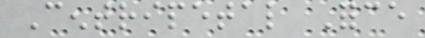Centripetal Force
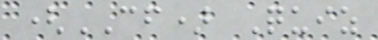(CF) Quiz
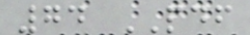74 PDF
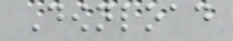Download
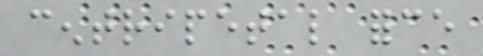centripetal force
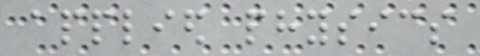applied physics
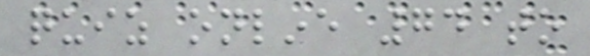quiz online 74 to
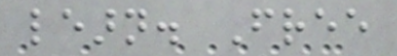learn. Free
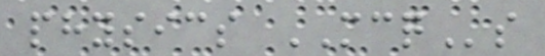physics MCQs
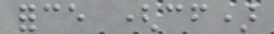force (cf)
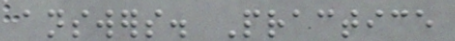answers. Practice
